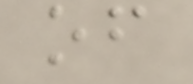of
